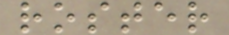roster
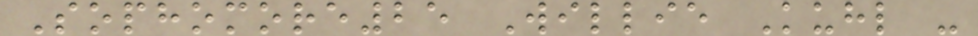Sophomore25 Willie Kuhl -
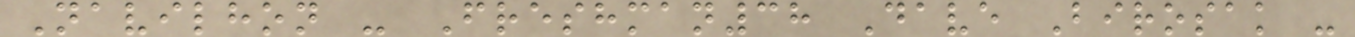Navilhon - Freshman38 Dave Birosak -
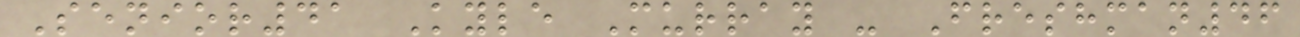Senior41 Kyle Murray - Freshman46
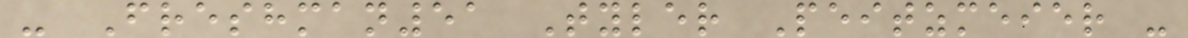- Freshman51 Tyler Peitzmeier -
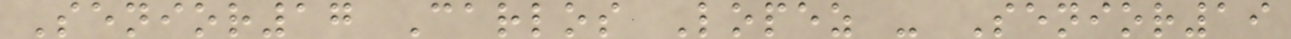Senior17 Carlos Lopez - Senior19
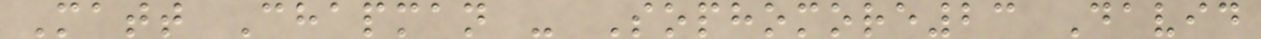Matt Chapman - Sophomore23 David
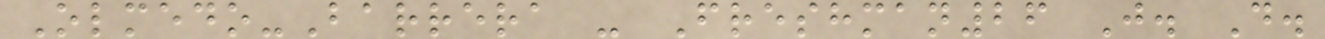Olmedo-Barrera - Freshman26 J. D.
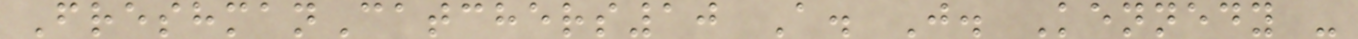FreshmanCatchers10 A. J. Kennedy -
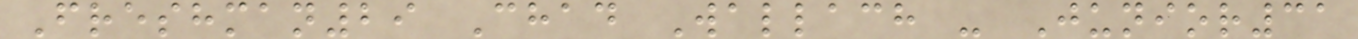Freshman29 Chad Wallach - Junior31
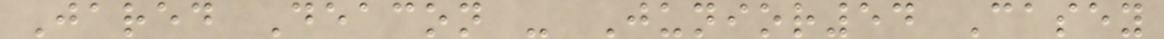Jared Deacon - Junior54 Casey
